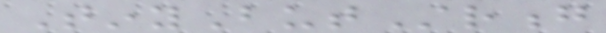TinyButStrong
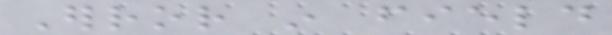Error in field
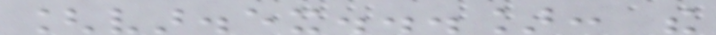[var.ex...]: the
